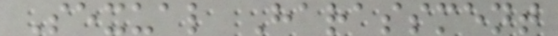Sexual Harassment
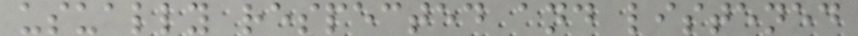usually respected and listened
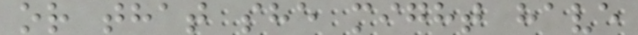or that she might have
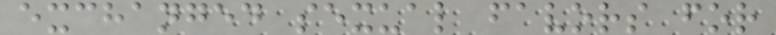exchanged sexual favors for
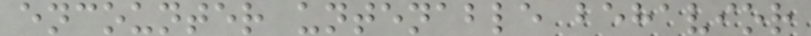encounter untenable behavior
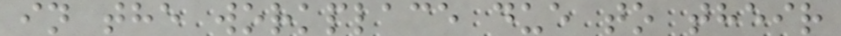in the workplace due to their
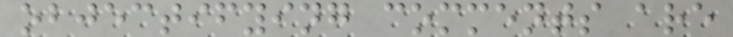objectifying comments are
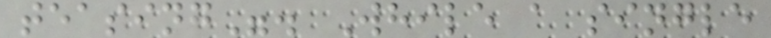teasing". While a single
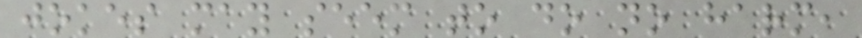jokes may seem to do no harm,
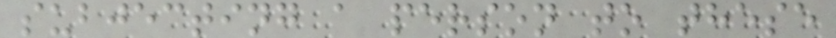subjecting a person to these
